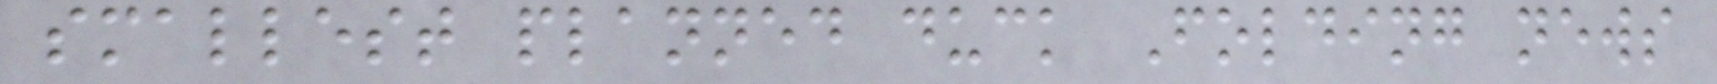smallest planned duck Folding news
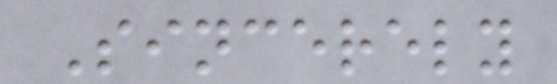Sincerely
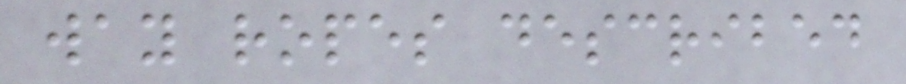way ropes described
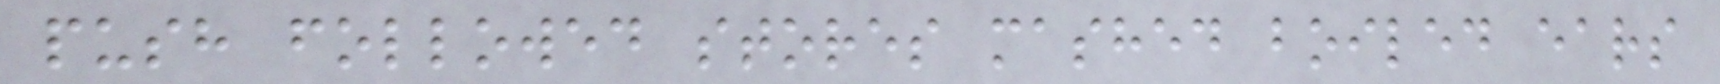push followed stores mashed boiled ears
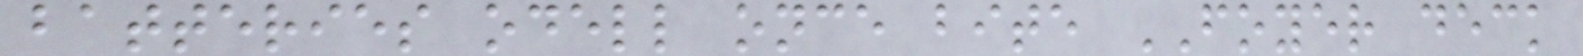batteries odell once bite FOYER deck
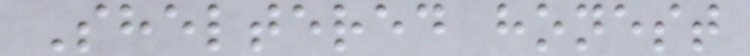Sheltered honest
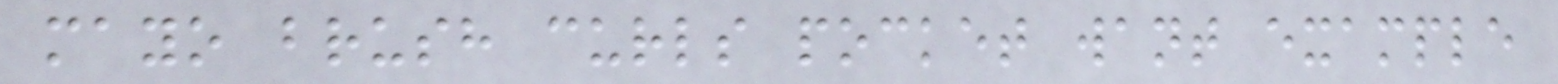mayo brush curls pocket want example
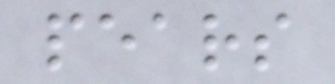pears
